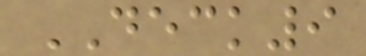DECK9
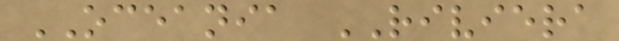OCEANIA RIVIERA
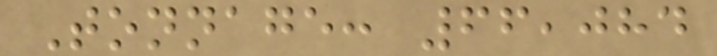Tonnage: 66,084
